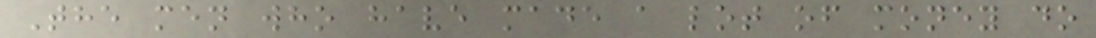The men who have made a lot of money do
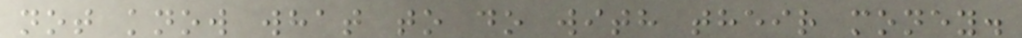not know what to do with their money.
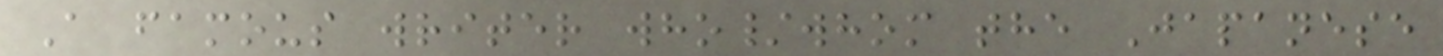A famous writer who/whom the Japanese
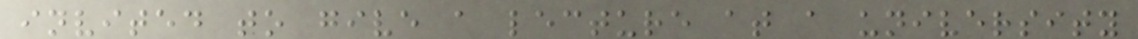invited to give a lecture at a university
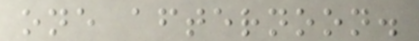one afternoon.
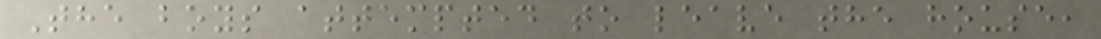The boys attempted to leave the house,
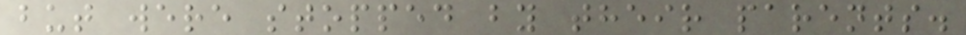but were stopped by their parents.
